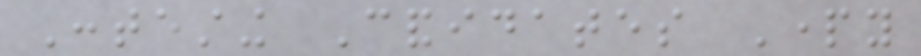Contesting Candidates Party
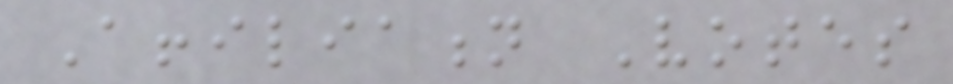Affiliation Votes
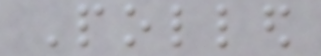Polled
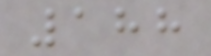188
